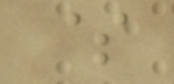$
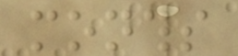months
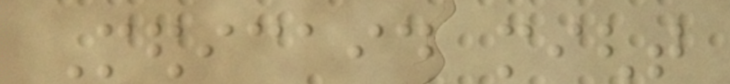Medicaid might
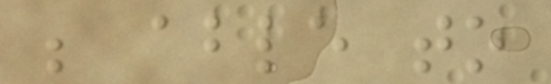be able to
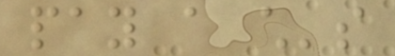pay a child's
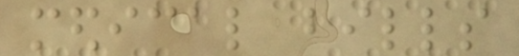medical bills
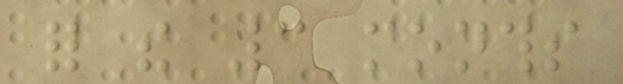for the 3 months
